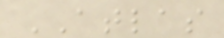ATLAS
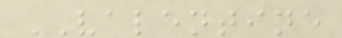VALENTINE
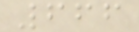666
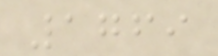1769
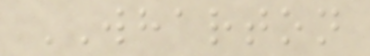WHARTON
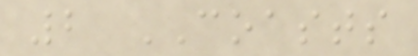2 COASTS
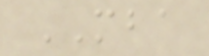MBA
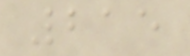215
